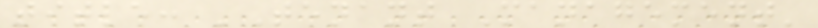title: 'Tenant Management'
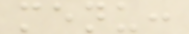menu:
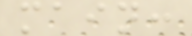main:
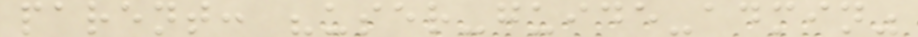parent: "user-guide-admin"
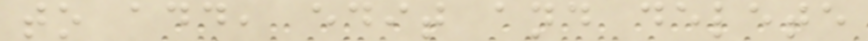to add, edit and delete
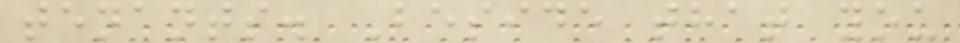tenants. Beside that you
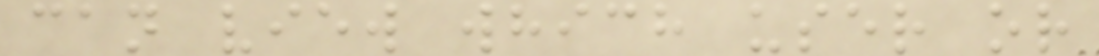can view which user or
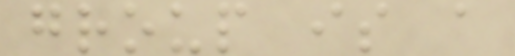group is a
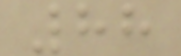88
